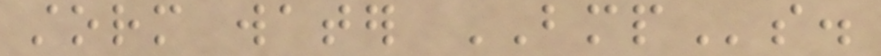storm water BMPs.
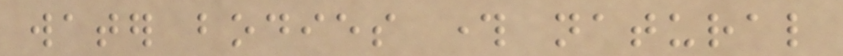water bodies through natural
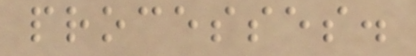processes.
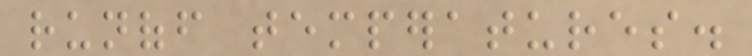runoff temperatures.
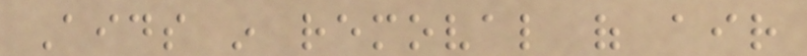Aids in removal of air
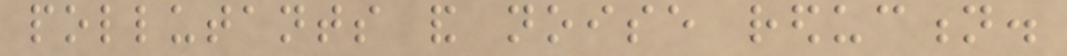pollutants and noise reduction.
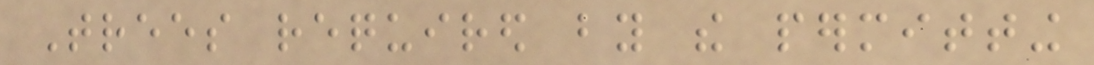Trees required by the permitting
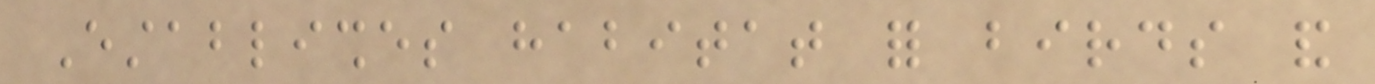Establishes habitat for birds and
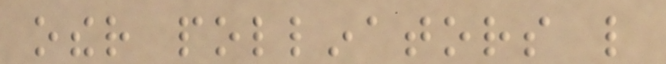other pollinators like
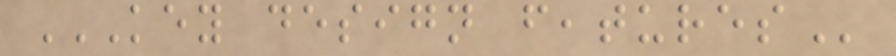KEY DESIGN FEATURES
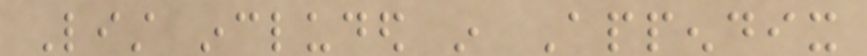List included in Appendix
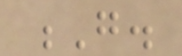G.
